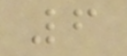6
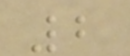2
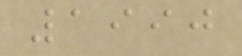1990
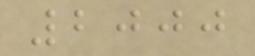2000
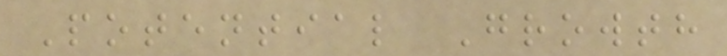Potential Growth
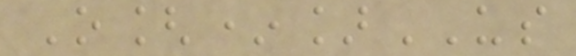O[*]US
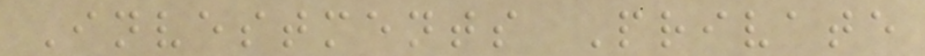Investments Private
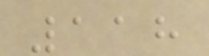118
